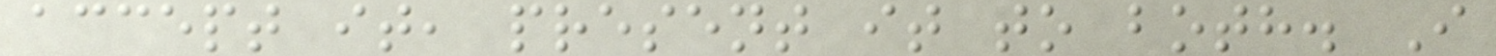accept it, present it to both. I
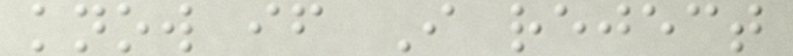know if I reject
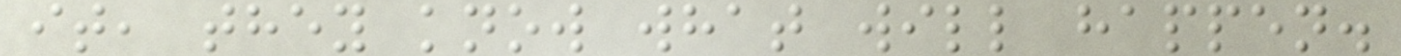it, they know what will happen.
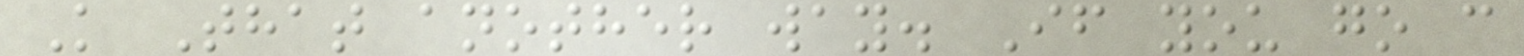K That another way. If you go c
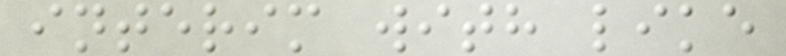interim with like
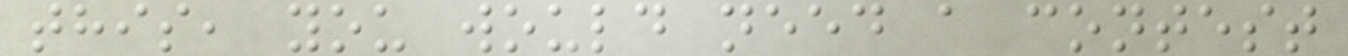this, you would need a contest
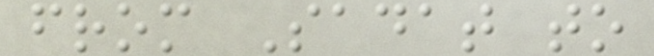from Sadat to
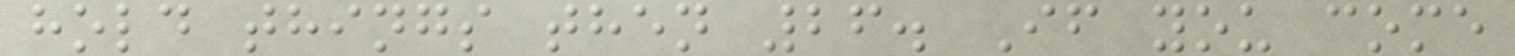hold things then 26. If you come
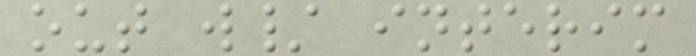out w/ interim
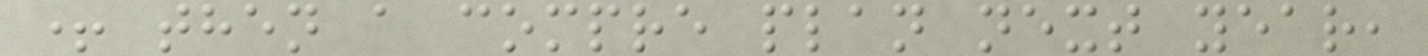+ then a compre plan next year,
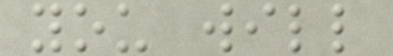you will
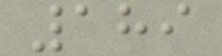189
